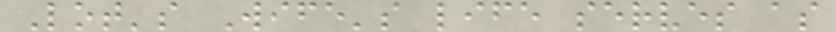Lot's Wife's life serves as
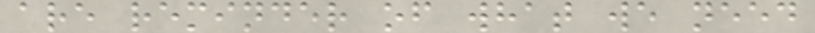are reminder of what we need
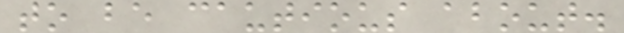to be cautious about.
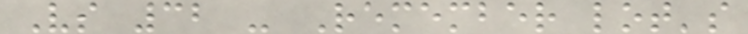Vs 32 - Remember lot's
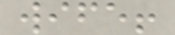wife!
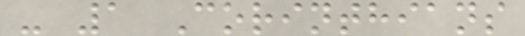- 1 Corinthians
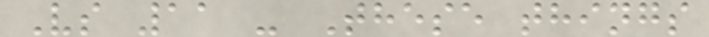Vs 11 - These things
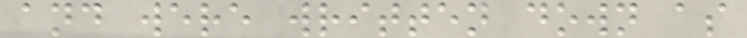and were written down as
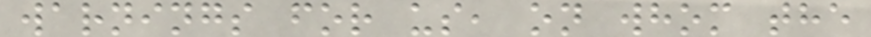warnings for us, on whom the
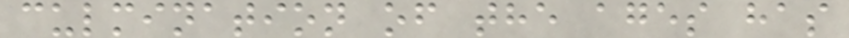culmination of the ages has
